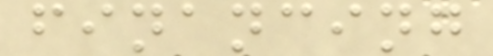financing
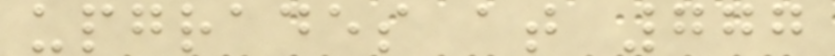upgrades at 777
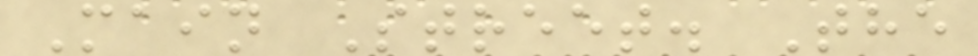Main Street. The
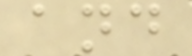and
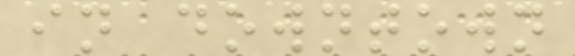in downtown
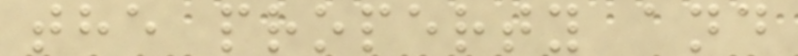the property and
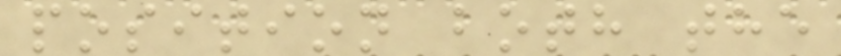position both the
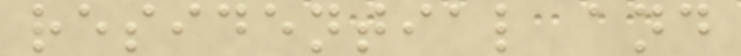residential and
